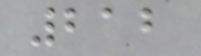212
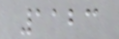1123
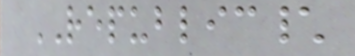REPUBLIC\
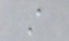A
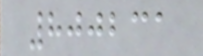800231
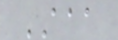AAA
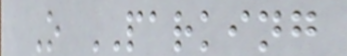O PARKING
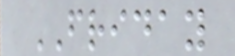FRIDAY
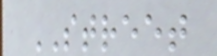STREET
